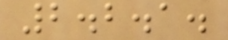2.2.1.
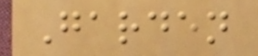Garden
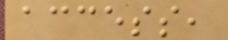access,
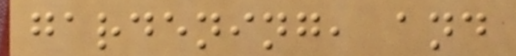gardening, and
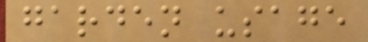garden usage
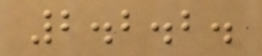2.2.2.
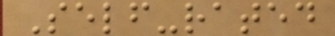Self-rated
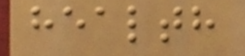health
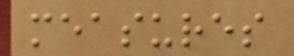measures
